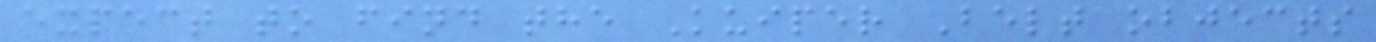expect to find the Kuiper Belt objects
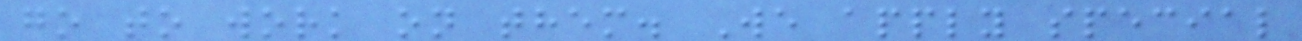go to work on them. We apply special
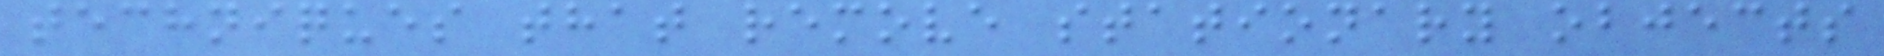techniques that remove stationary objects
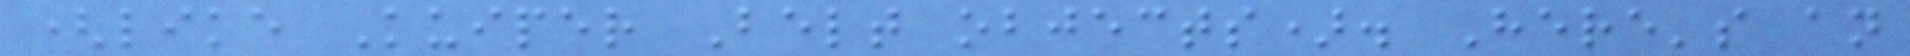(like Kuiper Belt objects). Here's an
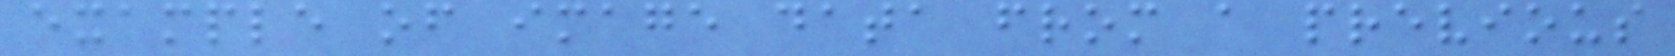example of image data from a previous
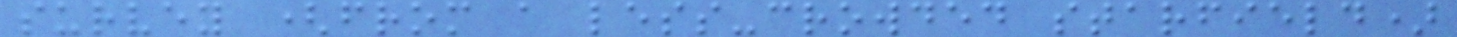survey (from a less-crowded starfield)
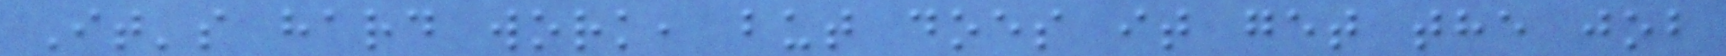It's hard work, but does it get the job
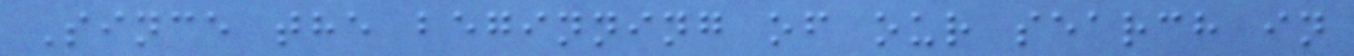Since the beginning of our search in
